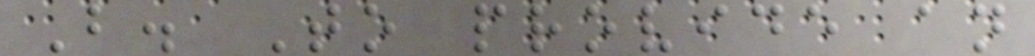B. To provide an
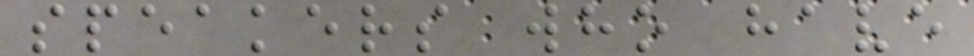speakers who have
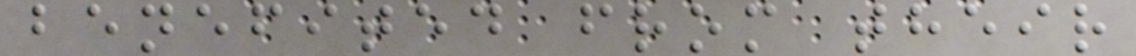benefited from their
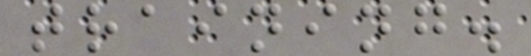training.
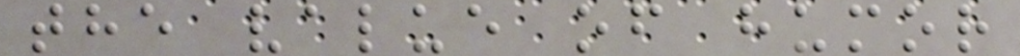the value of humor
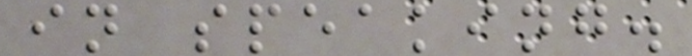in speaking.
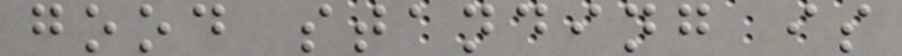good standing is
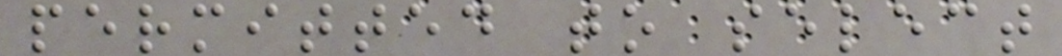permitted to select
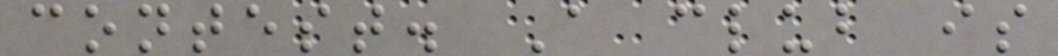contest. A club is
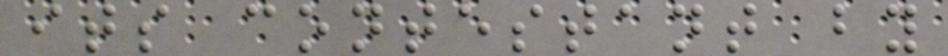its contestant by
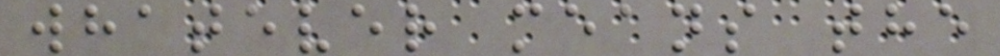whatever means the
